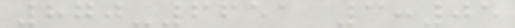870-6651 3:05
